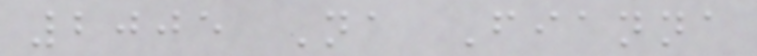2005 Na Fianna
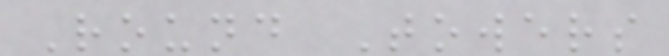Round Towers
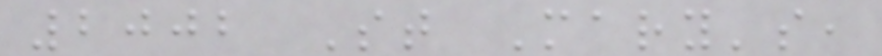2002 St Mary's,
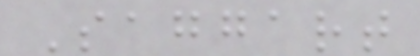Saggart
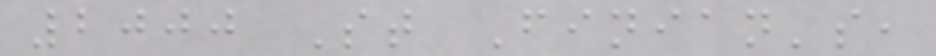2000 St Finian's,
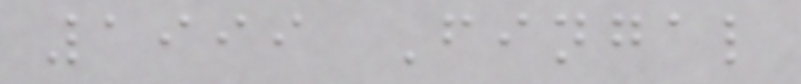1999 Fingal
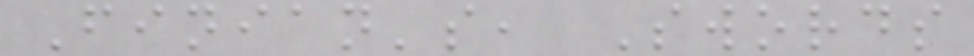Finian's, Swords
